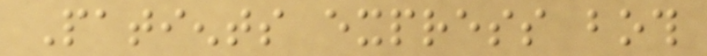Patients express both
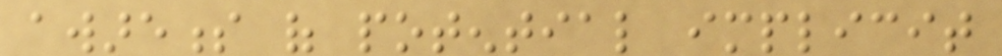awareness of potential implicit
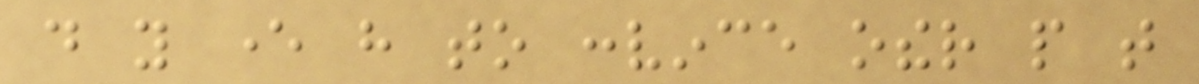do you ever have to convince other people that
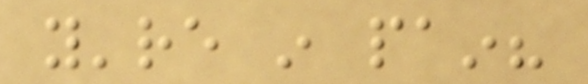you're in pain?
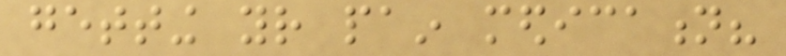getting your pain medication?
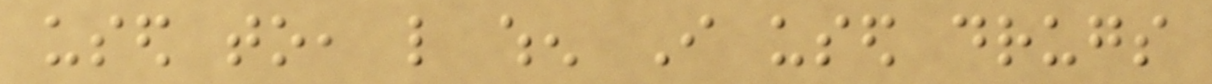used to, like when I used drugs
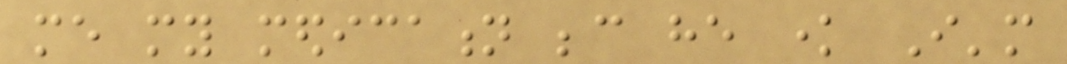me my medication because he know I'm
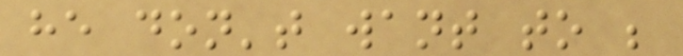he don't want to be
